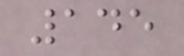145
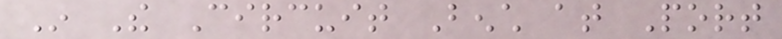In The Circuit Bench at Port
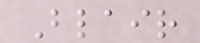Blair
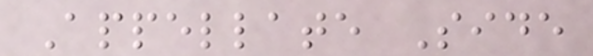Appellate Side
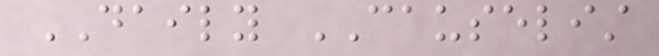DAILY CAUSELIST
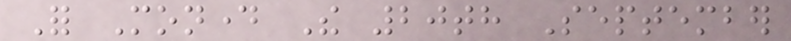For Monday The 20th September
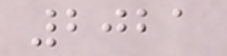2021
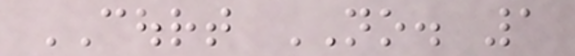COURT NO. 1
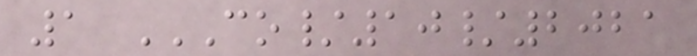1 CO/10/2021
